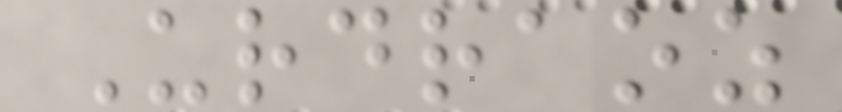Urdraoz
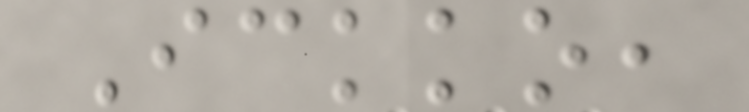Ickko,
